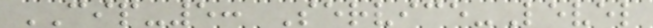CIP-5: Service-Level
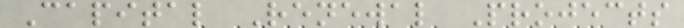Capital Renewal Projects
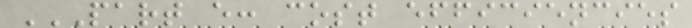PART E: COST EFFICIENCIES
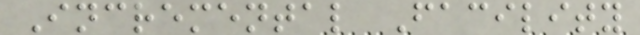Incremental Facility
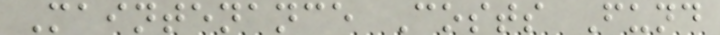Maintenance Costs Fund
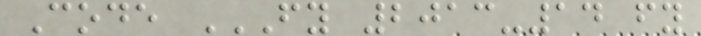Code FY 2013-14 FY
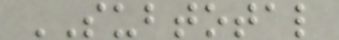SUBTOTAL
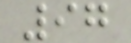97
